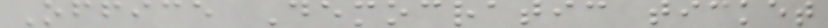Office Democratic ticket
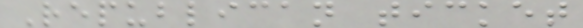Republican ticket
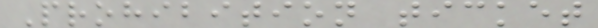Prohibition ticket
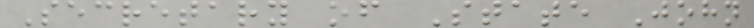Secretary of State John
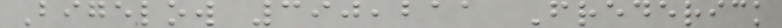Bigelow 390,211 Frederick
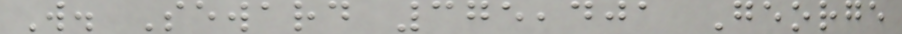W. Seward 375,401 George
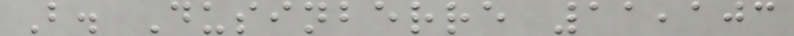B. Dusinberre 11,103
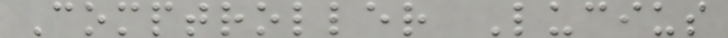Comptroller Lucius
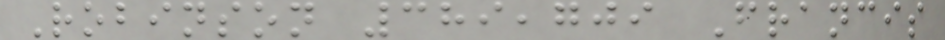Robinson 389,709 Francis
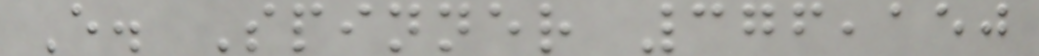E. Spinner 376,150
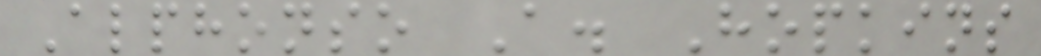Alphonso A. Hopkins
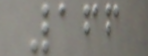166
